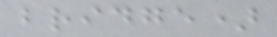bridge)
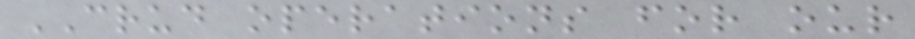CRUD operations for our
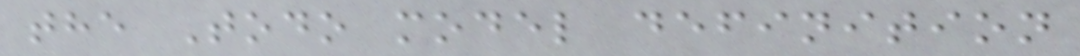the Todo model definition
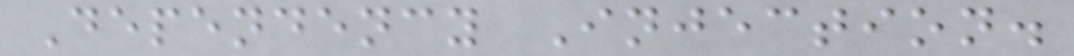Dependency Injection.
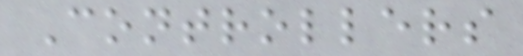Controllers
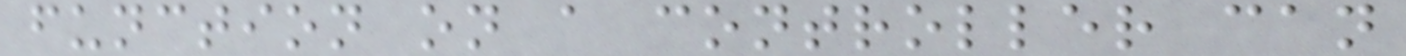function on a controller can
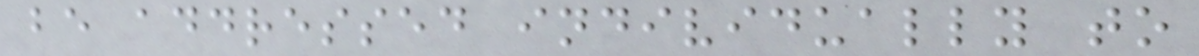be addressed individually to
